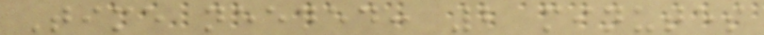Time needed: 2 minutes
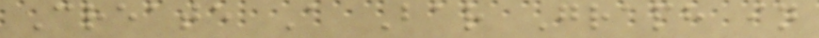Create A Bar Graph in
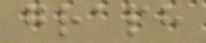graph
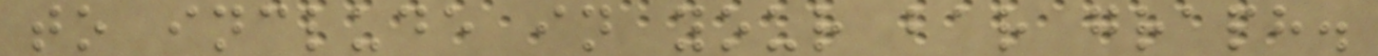to include in your bar graph.
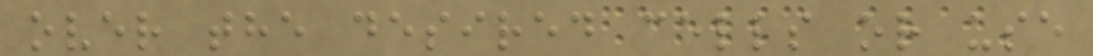over the desired cells or use
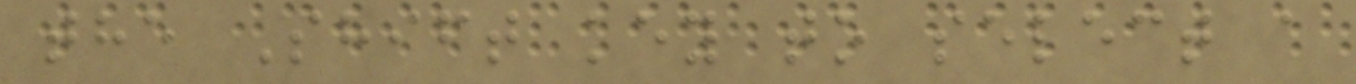the Shift key to select a
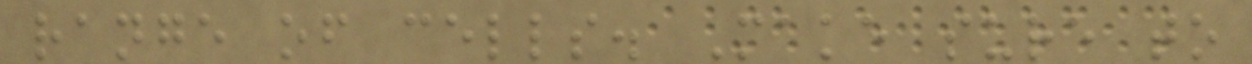range of cells. Make sure to
